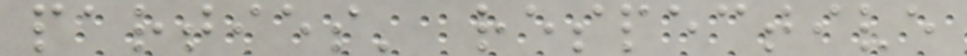parties' respective
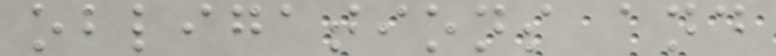obligations and
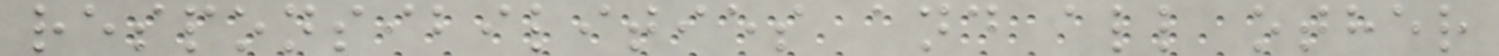responsibilities and all other
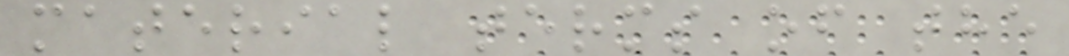material terms of the
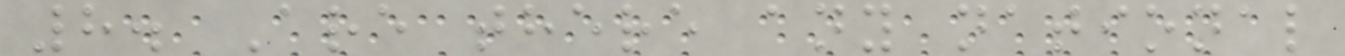8. Are there any national
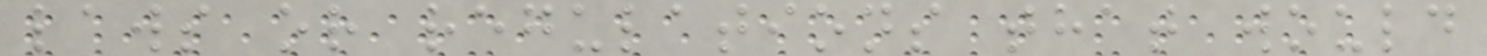laws or regulations that would
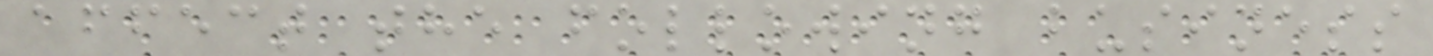affect the following business
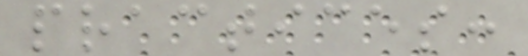practices:
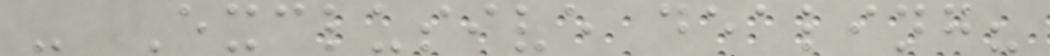- Exclusive dealing?
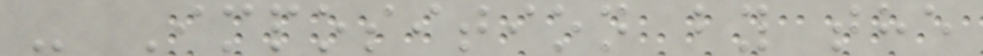- Imposition by the
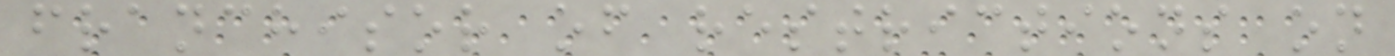franchisor of restrictions on
